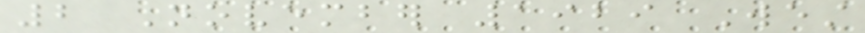2 November 1929 West
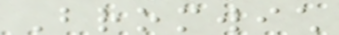Bromwich
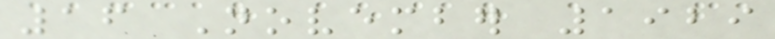16 November 1929
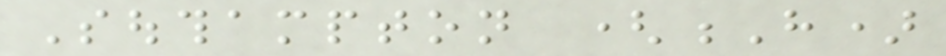Southampton (H)
